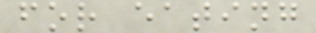for eating
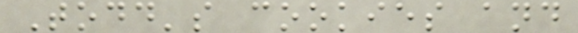Todd's cookies and
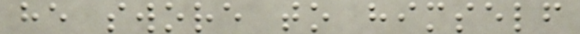he swore to himself
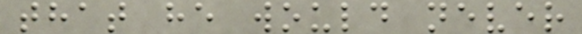that he would never
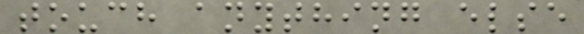touch anything else
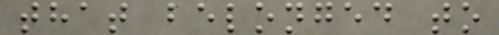that belonged to
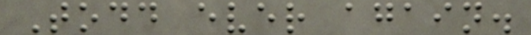Todd ever again.
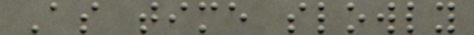As time slowly
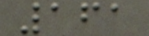161
